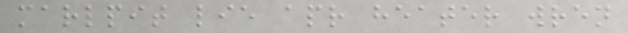marlpit lie apr heater wren
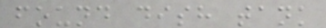found dish tank
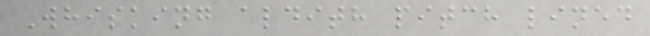Whisking aldith pitch lined
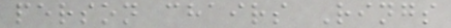person chairs Rings
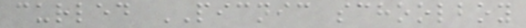curled PICNIC schoolboy
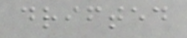drifted
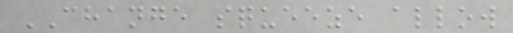CHANGE squeeze allow
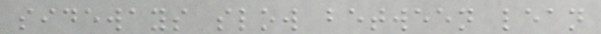sideways slow between lean
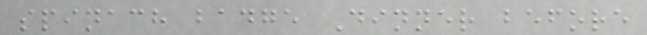spinach badge Dinner before
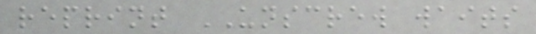reprint UNSCREW waits
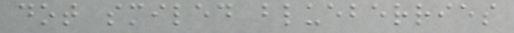dot smiled blueberries
